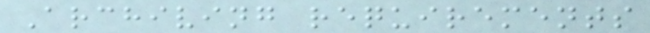Archiving requirements
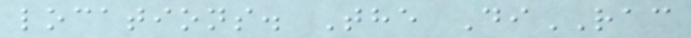locations. The DiRAC
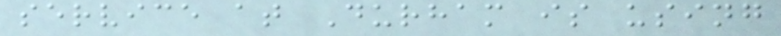service at Durham is using
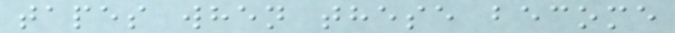tapes when these become
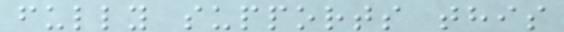fully supports this
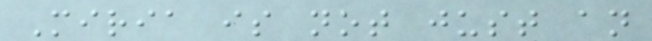Miria is not just an
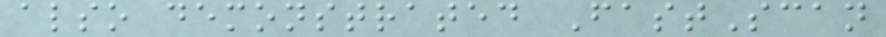also demonstrated FastScan
